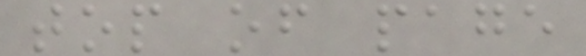top of page
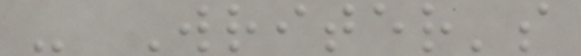- Writer's
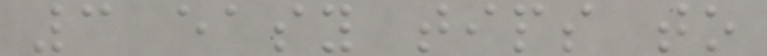3 easy tips to
